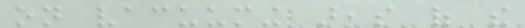on vacuuming areas of the
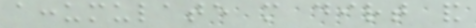accumulate more dirt and
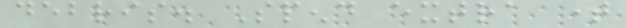debris. Spend extra time
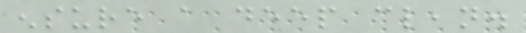ensure a deep clean.
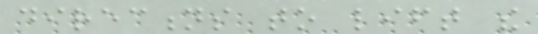directions to lift the
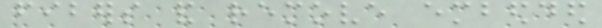fibers and remove embedded
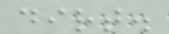dirt.
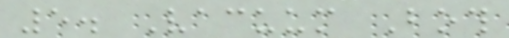5. Vacuum Both
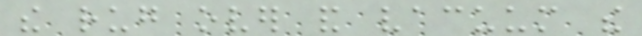the rug over and vacuum the
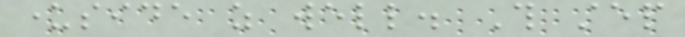underside as well. This step
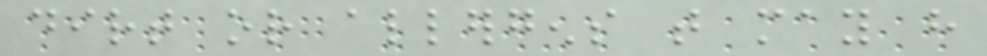dirt or allergens that may have
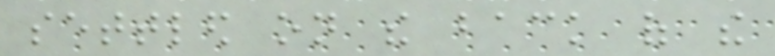settled on the back of the
